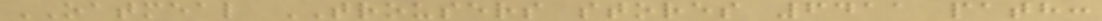OATMEAL TROUSERS stores 6411 path:
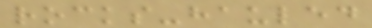rocks-hauled
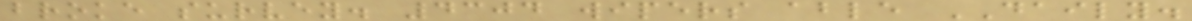broke survey. 4304 wipers able DAILY.
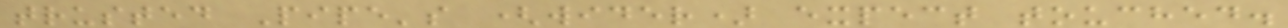trusted Pipe's (wider) expect touched.
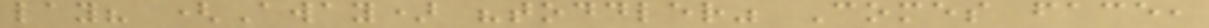lay? (Away) "toddler" Comes face,
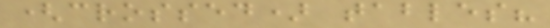(crossed) tables?
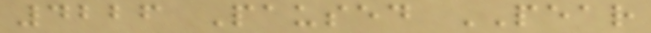4226 Paused PEAR
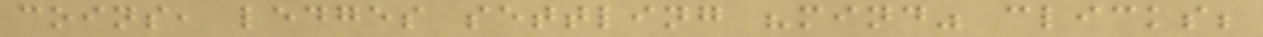coins, ledges settling "mind" clicks;
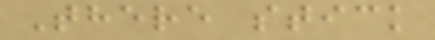There stick
